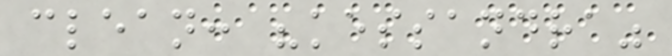clean: "kessandra"
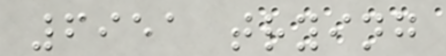6951 trying
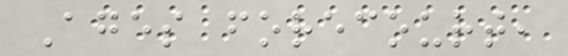Ages forecourt,
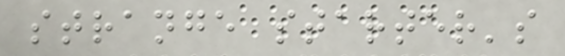strange starter's
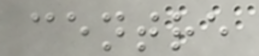centre
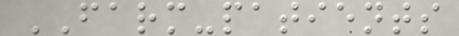FARM-patients
